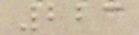223
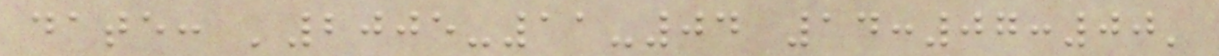date: '2005-11-04 14:07:00'
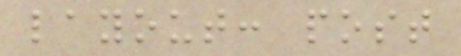layout: post
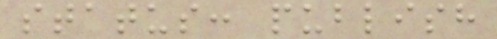status: publish
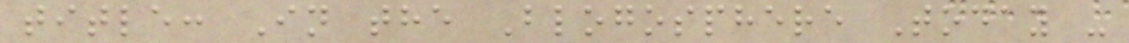title: In the Blogosphere Today -
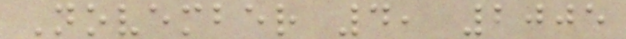November 4, 2005
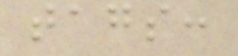tags:
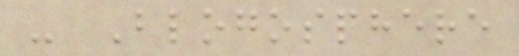- Blogosphere
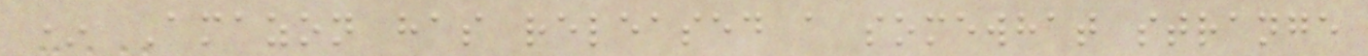* Amazon has released a somewhat strange
